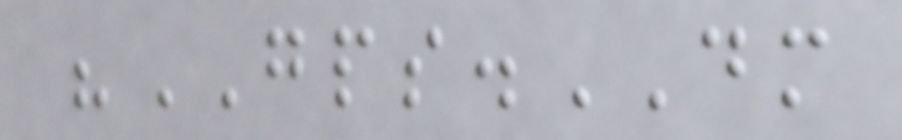"GPS.DM
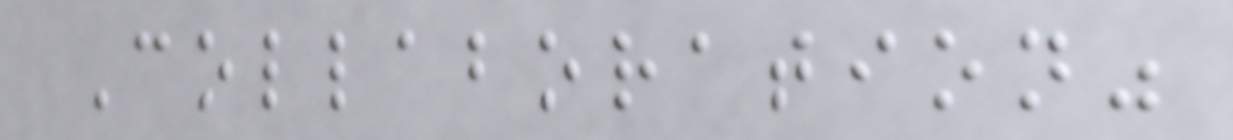Collaboration"
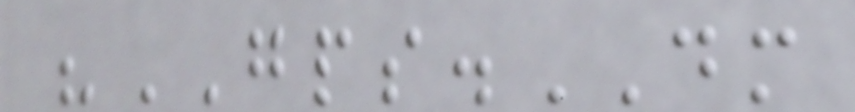"GPS.DM
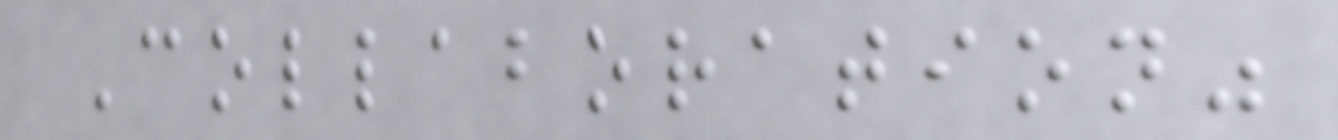Collaboration"
